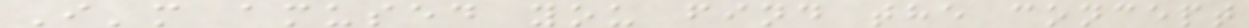I'm amused you find the concept
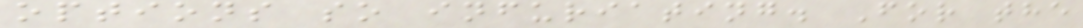options so infuriating. For the
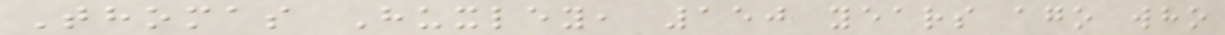Thomas Huxley, 150 years ago who
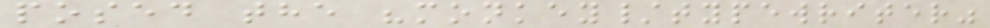posed the "monkey/typewriter"
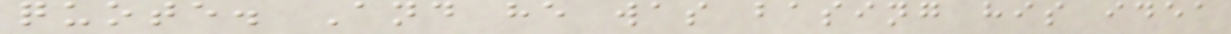quote. And he was basing his idea
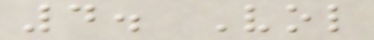4. Vol
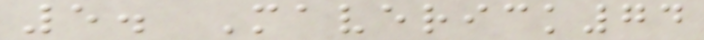5. Maverick74
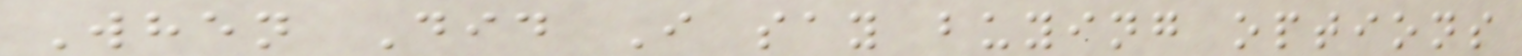When Did I say buying options
